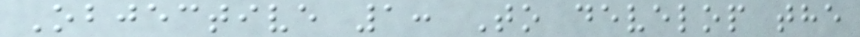Objective 1: To develop the
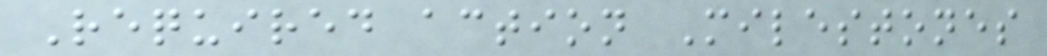Required action Milestones
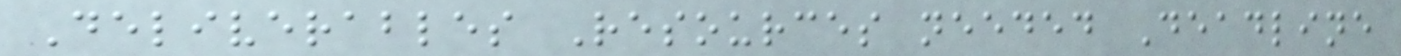Deliverables Resources needed Deadline
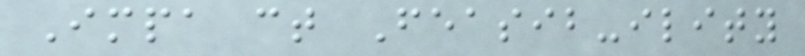Impa ct Feasib-ility
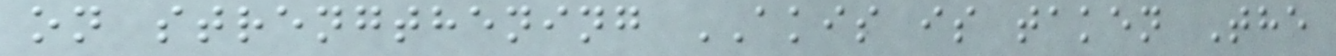on strengthening AKIS is taken The
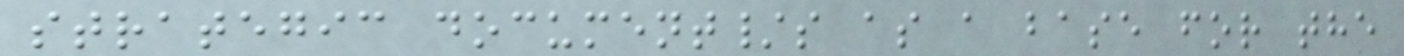strategic document/s as a base for the
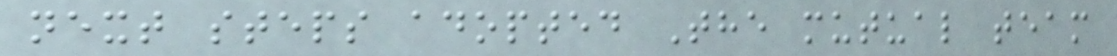next steps adopted The mutual team
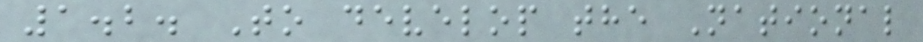1.2. To develop the National
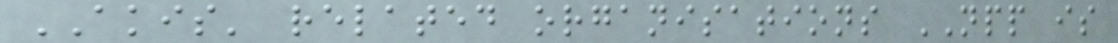AKIS' related organisations NPP is
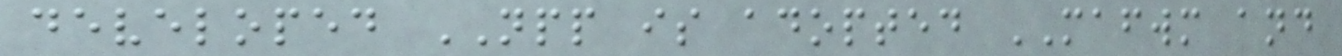developed NPP is adopted MAFWM and
